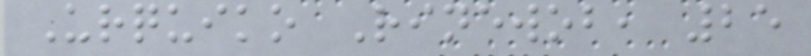Urquiko Rinewob, 25
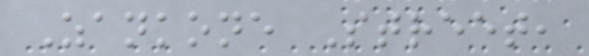Zankone Street,
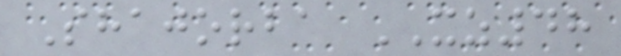Shajorba XZ48
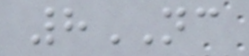8NC
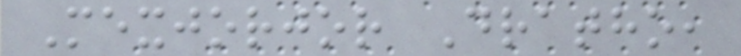Mexjorjor Dratho,
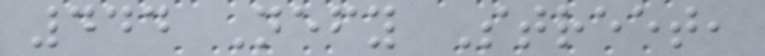444 Nefy Street,
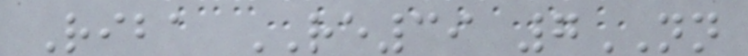Riba RE39 7NN
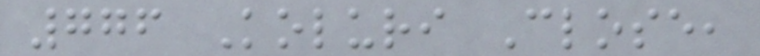776 Koluri Close,
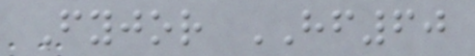Fyjor HF60
